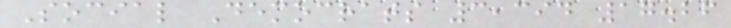Social Democrats 3,394 17.26
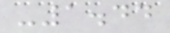-1.44
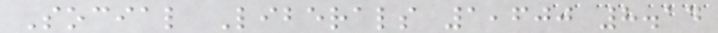Social Liberals 1,600 8.14
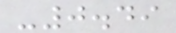-0.49
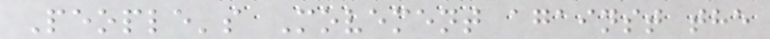People's Movement against the
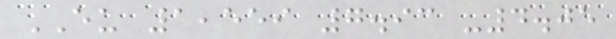EU 1,559 7.93 -4.05
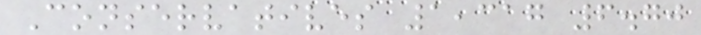Conservatives 1,317 6.70
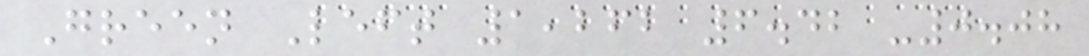Green Left 1,262 6.42 -0.08
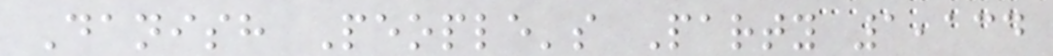Danish People's Party 1,134
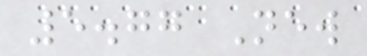5.77 New
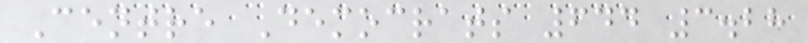Centre Democrats 644 3.28
